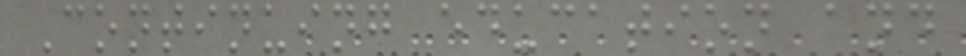Continuing education and
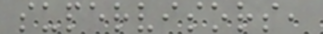supervisors,
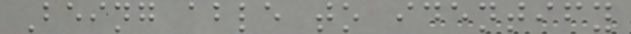Being able to identify
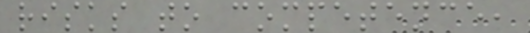risks to competence,
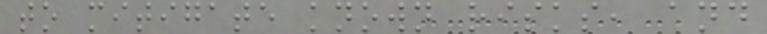to mitigate known risks, and
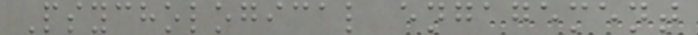Psychological engagement
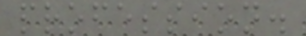profession.
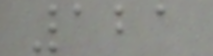121
